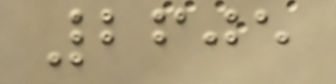2605
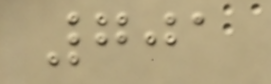701
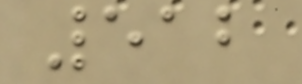512
